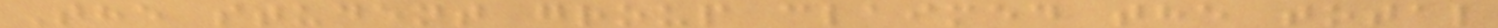The student group claimed the total
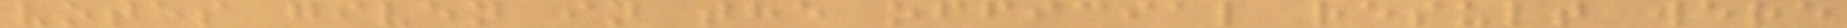votes given in the official result were
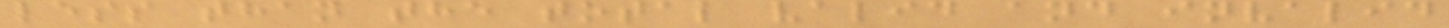less than the total valid and invalid
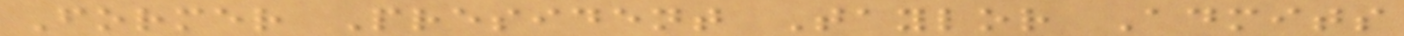Former President Taylor Admits
